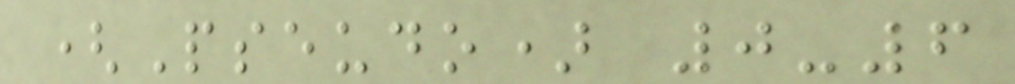(Pseudo) 0-6
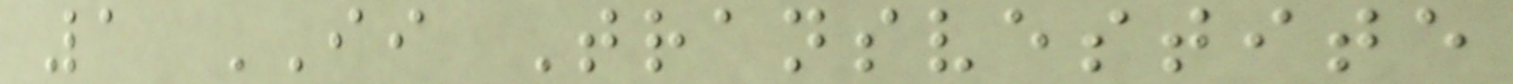1 II Transvestite
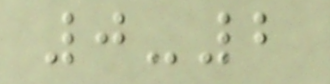0-2
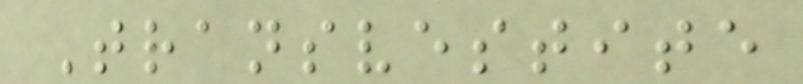Transvestite
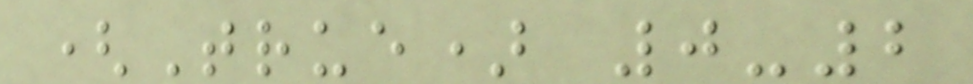(True) 0-2
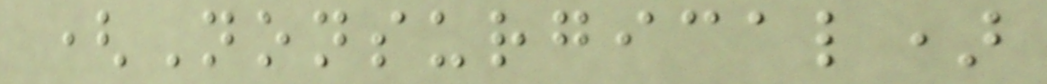(Nonsurgical)
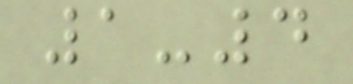1-4
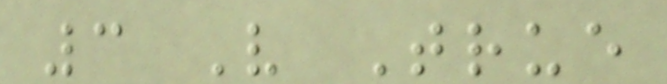3 V True
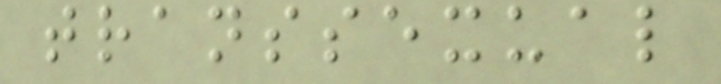transsexual
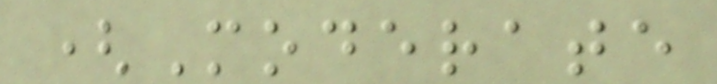(Moderate
